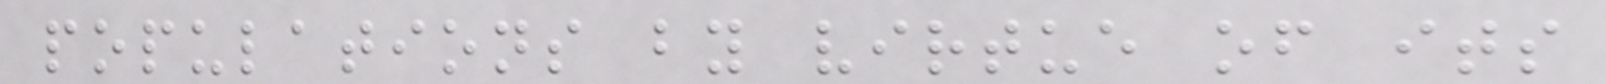populations by virtue of its
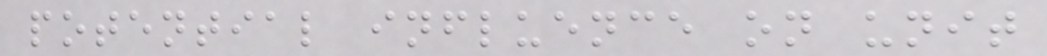potential influence on unit
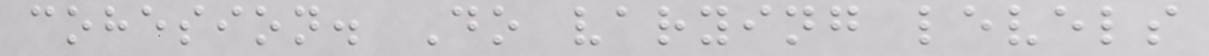cohesion. Do varying levels
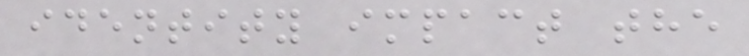identity impact the
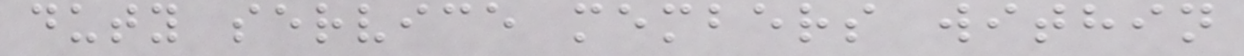duty service members within
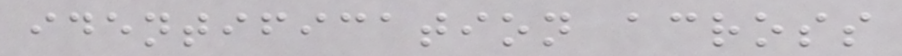identification across
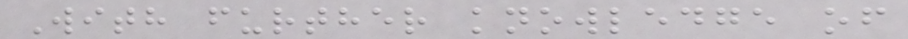With further knowledge of
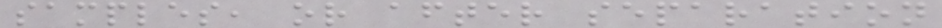samples, or after separation
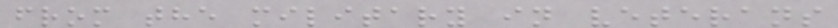from the military in veterans
